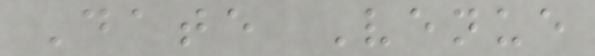Date Venue
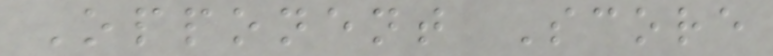Opponent Score
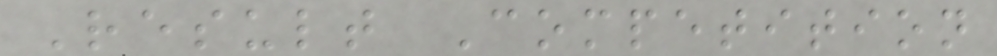Result Competition
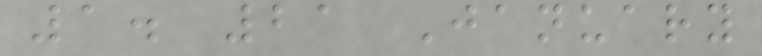1. 21 January
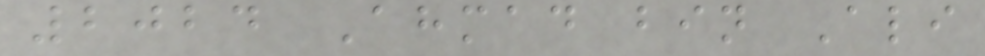2024 Ahmad bin Ali
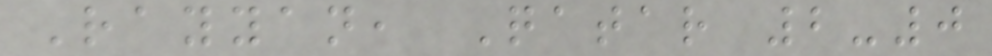Rayyan, Qatar 2-0
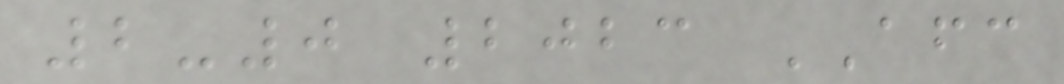2-0 2023 AFC
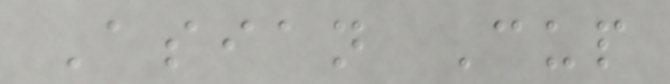Asian Cup
